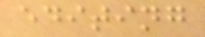editing
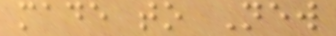made to New
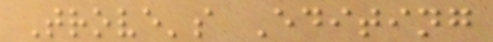Trove's Editing
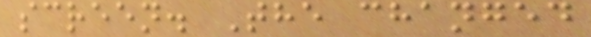screen. The changed
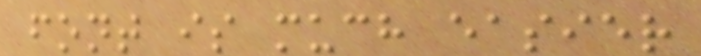font is much easier
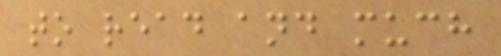to read and much
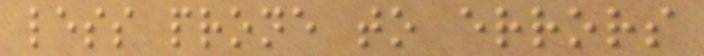less prone to errors
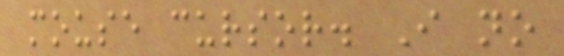mouse cursor. I no
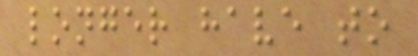longer have to
